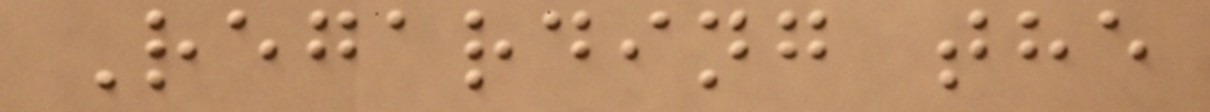Regarding the
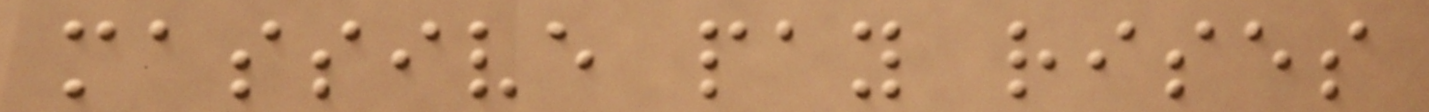massive pay rises
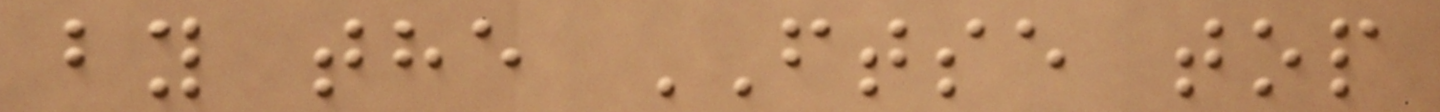by the FTSE top
